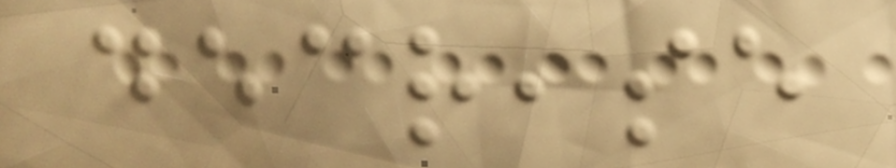decrease
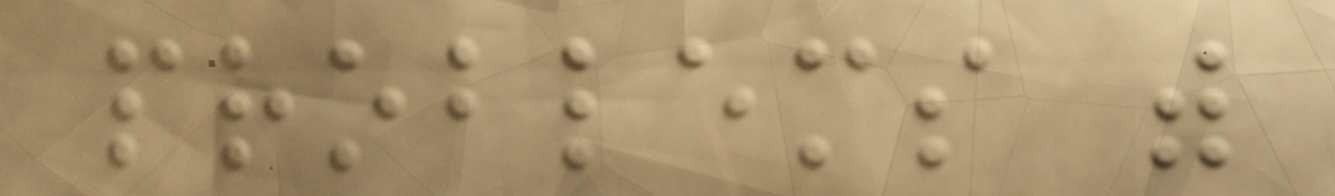problems with
